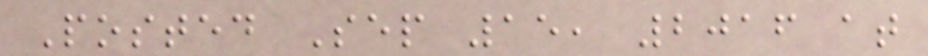Posted Sep 15, 2016 at
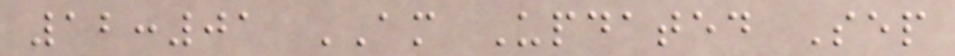12:01 AM Updated Sep
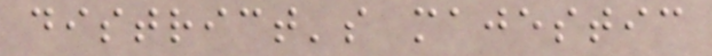district's majestic
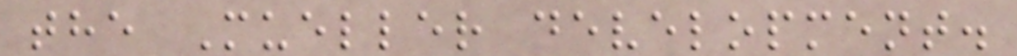the Mueller development.
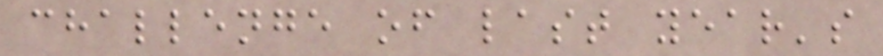challenge of last year's
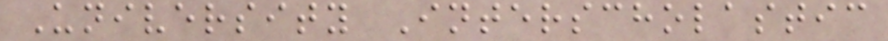University Interscholastic
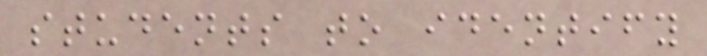students to identify
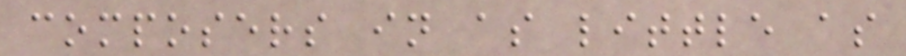composers in as little as
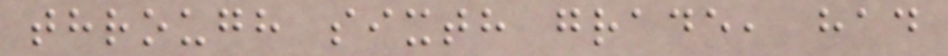through sixth grade, had
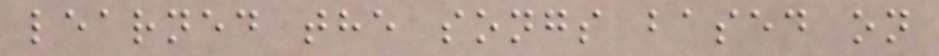learned the songs based on
